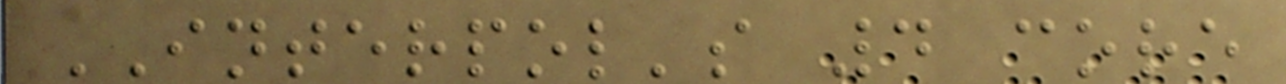INTERPOL's 4 core
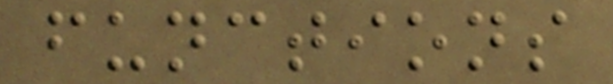functions
